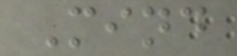Mind
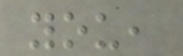you,
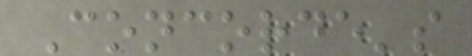Concorde's
